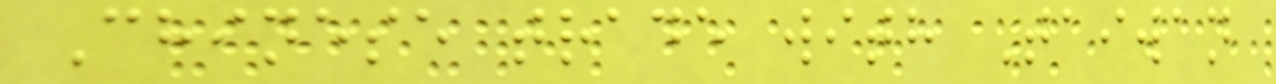Chinese trade with Taiwan
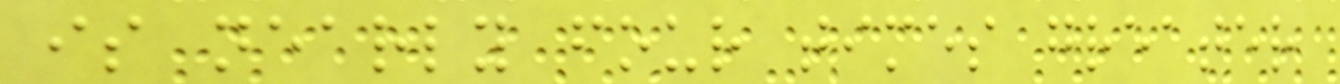is nearly four times greater
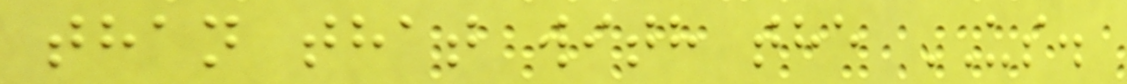than that with the US.
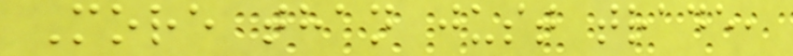More than just trade,
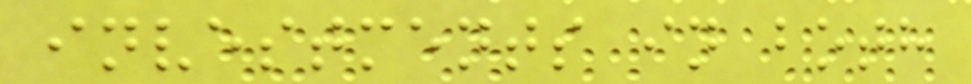investments in both
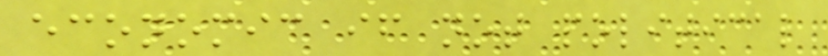economic if not political
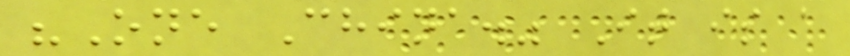"One China." It is a
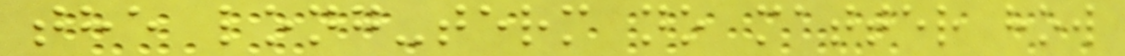the long-term no matter how
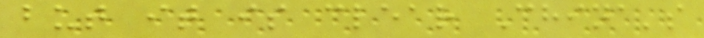but it is clear China's
